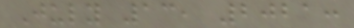July 13, 2021:
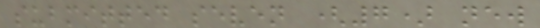submitted seven (7) new
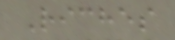Riches
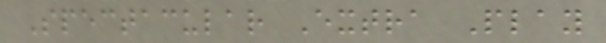Spectacular Extra Play
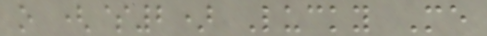o ($2) Lucky Me
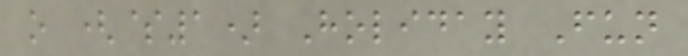o ($1) Holiday Fun
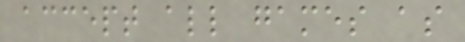accept all games as
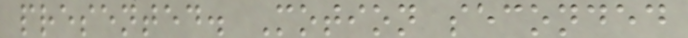presented. Motion seconded
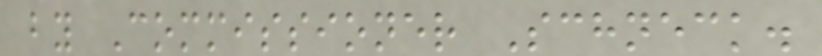by Commissioner Schneck.
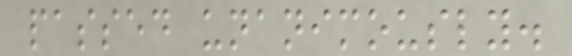passed unanimously.
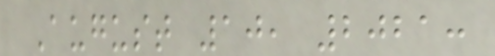August 10, 2021:
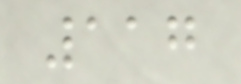117
